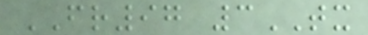FR97 3TX
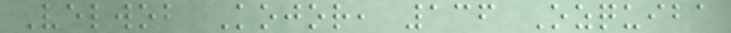Velwob Kojor, 136 Ozquiba
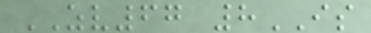ZV67 8IS
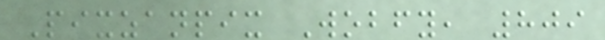Pixzanpix Wobfy, 809
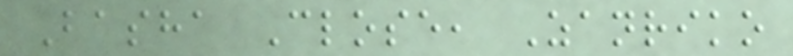Basha Close, Zanriko
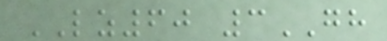LZ60 3GH
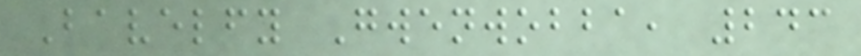Bavelfy Gwenwobba, 243
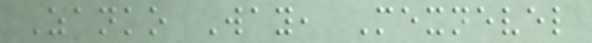Zanko Way, Mexnevel
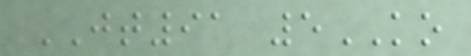JT91 5KO
